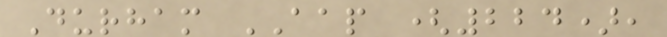Durham AAP (224),
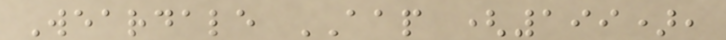Weardale AAP (199),
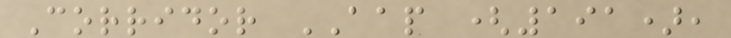Corridor AAP (191),
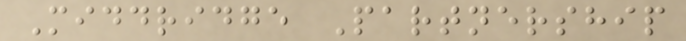Middridge Partnership
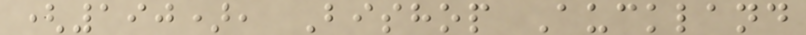(190), Bishop Auckland
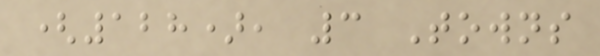(128), 3 Towns
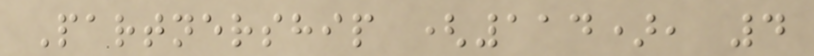Partnership (114), 4
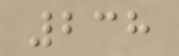238
